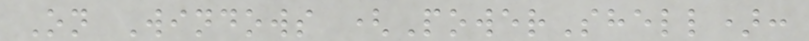On Windows (PowerShell):
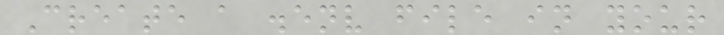Create a .env file in your
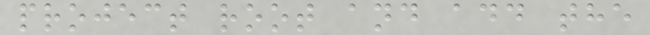project root and add the
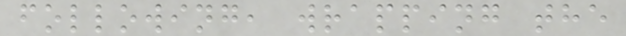following, wrapping the
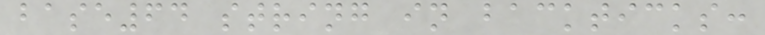base64 string in backticks:
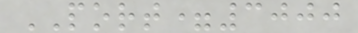PORT=3000
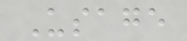Usage
